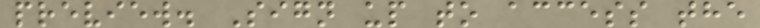preview. Sign up to access the
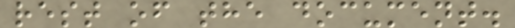rest of the document.
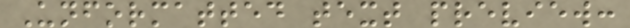Unformatted text preview:
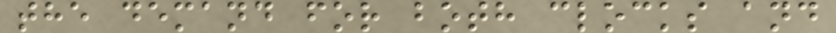the demand for both clocks and
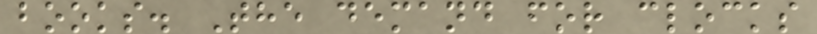books. The demand for clocks
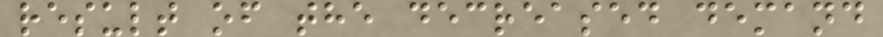result of the decreased demand
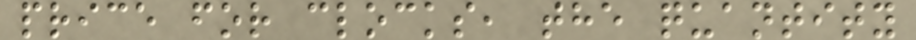price for clocks, the quantity
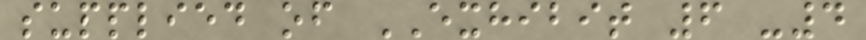supplied of EXHIBIT 6 -4
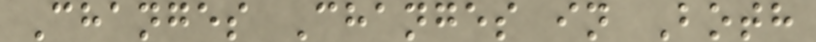Changes Changes in Both
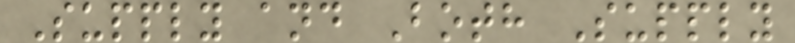Supply and Both Supply
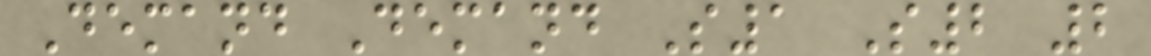Demand Demand S1 S2 2
